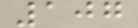107
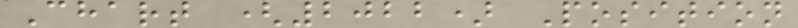Chart (2022) Position
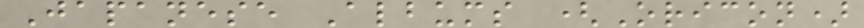Japanese Albums (Oricon)
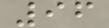96
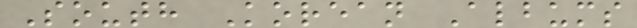South Korean Albums
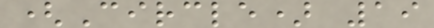(Circle) 19
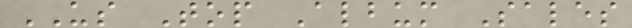US Top Album Sales
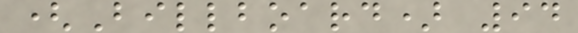(Billboard) 94
